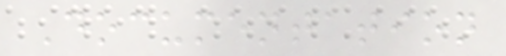Documentation
